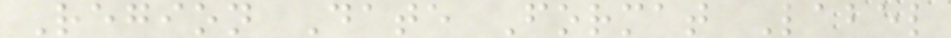Region Date Format Label
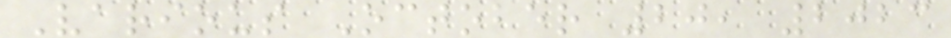Various October 20, 2023
